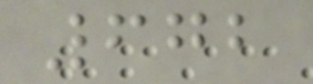672
